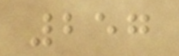257
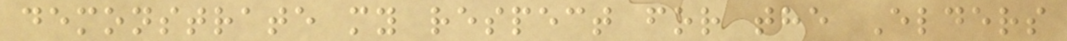demonstrate my respect for the Elders
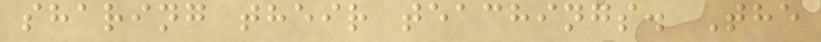sharing their teachings. The
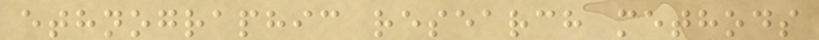ethnographic research methods
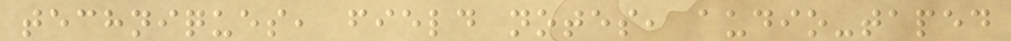techniques, field notes, audio-taped
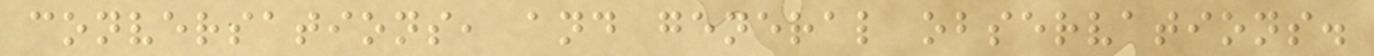conversations, and general observations.
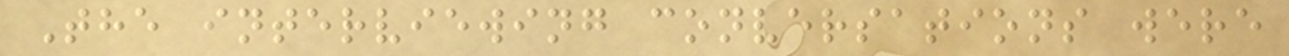The interviewing conversations were
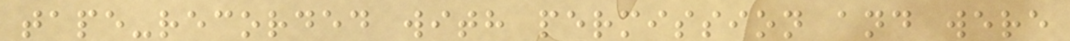tape-recorded with permission and were
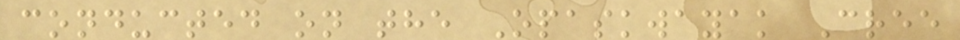conducted on the Opaskwayak Cree
